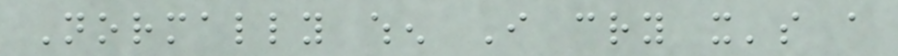Normally when I cry it's a
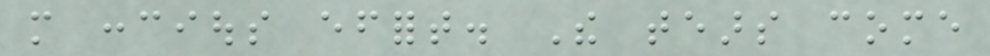more concious effort. The tears come
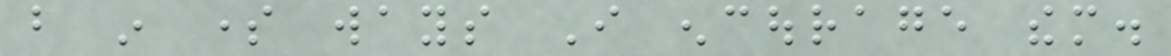but in some ways I encourage them.
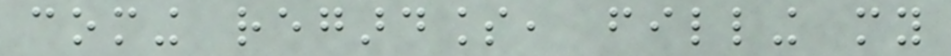coming regardless, filling my
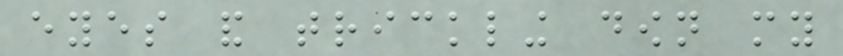eyes and trickling down my
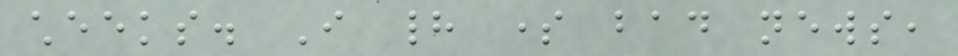cheeks. I had some bad news,
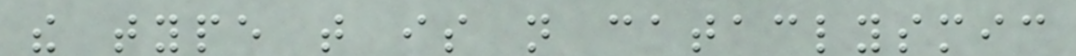the type that is not cataclysmic
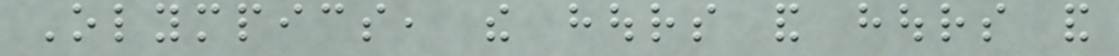Olympics, the hours and hours and
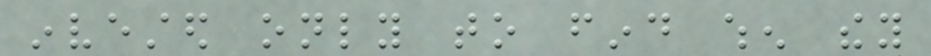invested only to find when they
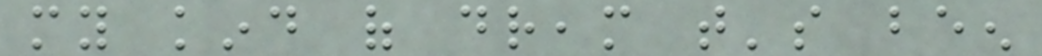my kind of dream that's been
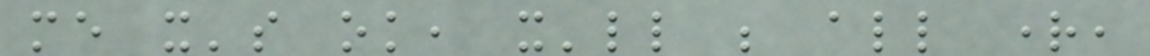me it's ok, it'll be all right,
